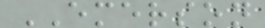EMERSON
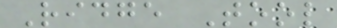Ridge Tool
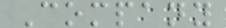Company
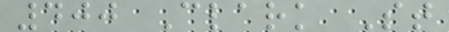400 Clark St
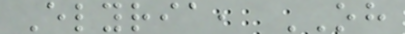Elyria, OH
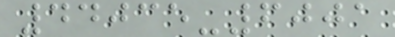44035-6001
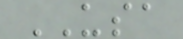USA
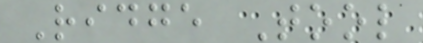Ridge Tool
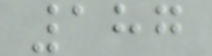187
